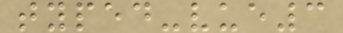typed-vue3
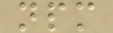npm
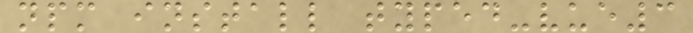npm install typed-vue3
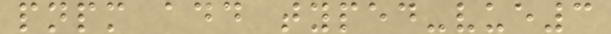pnpm add typed-vue3
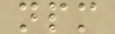npm
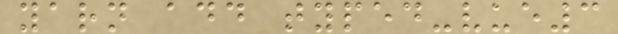yarn add typed-vue3
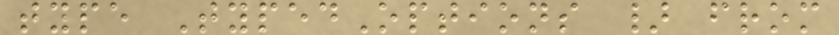type TypedOptions } from
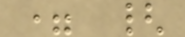= {
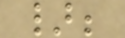};
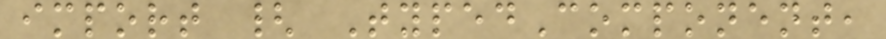import { TypedComponent,
